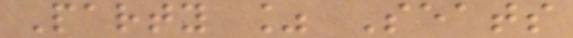Party % Seats
